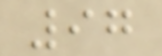97
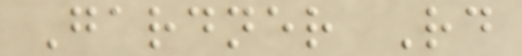Gardner Rd
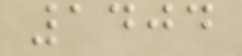1404
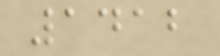1412
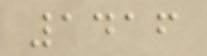1416
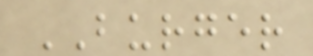BURGER
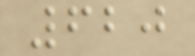620
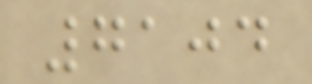7104
